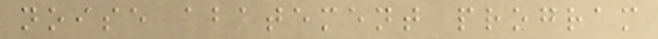noise abatement program
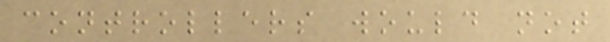controllers would not
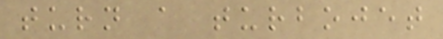turn a turbojet
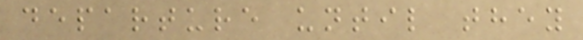departure until they
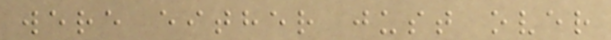were either just over
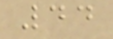44
